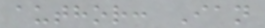author: Ian
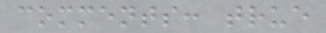comments: true
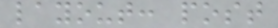layout: post
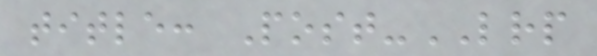title: Post-LRP
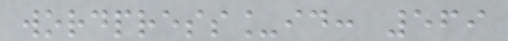wordpress_id: 569
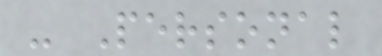- Personal
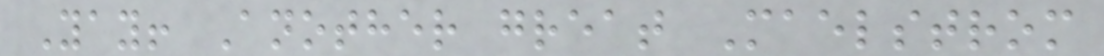Yay! Another great Maelstrom
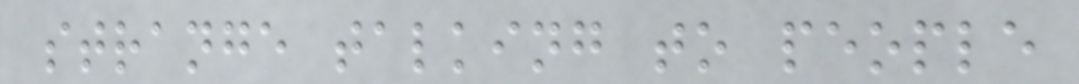strange talking to people
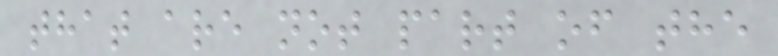that are not part of the
